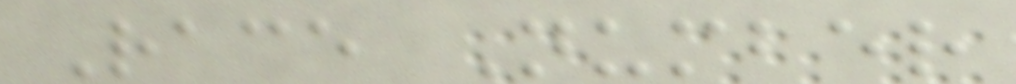Race Number
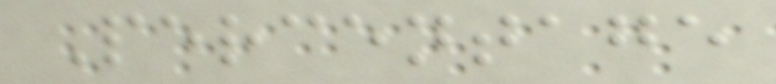Percentage
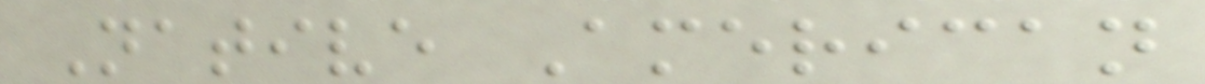Native American
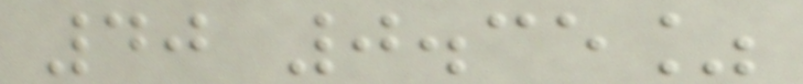40 0.35%
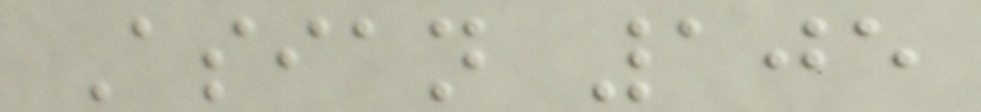Asian 105
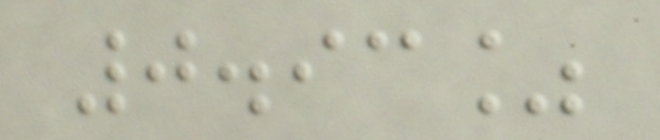0.93%
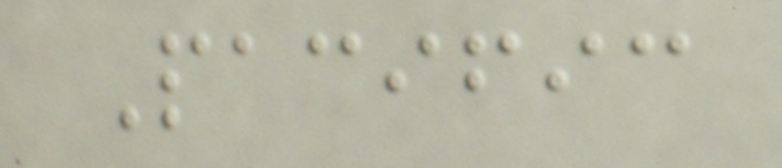Pacific
